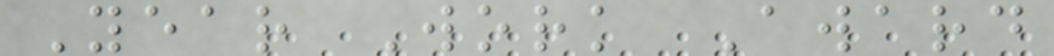Year Work Award
